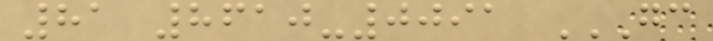81 8610-0091 GC
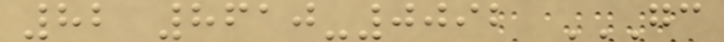82 8610-0092 GC
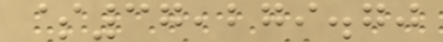$37,279.70
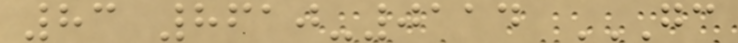83 8610-0114 GC
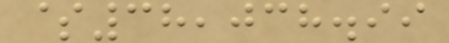$38,038.99
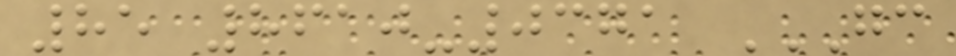85 8610-0371 GC
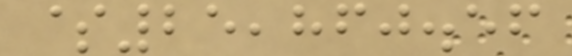$25,860.56
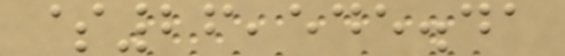$26,545.41
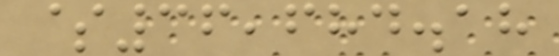$36,684.18
